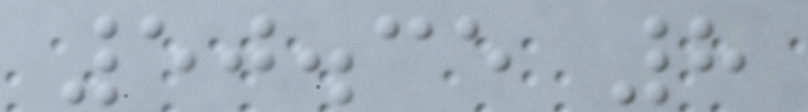50.35 8
